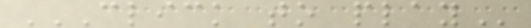CLICK TO PLAY
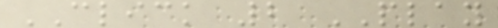CLICK 2 PLAY
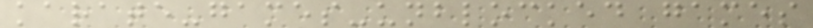karate-games-unblocked games
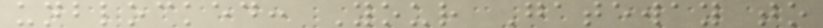unblocked: Your Gateway to
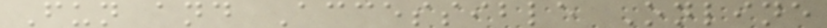Fun and Accessible Online
